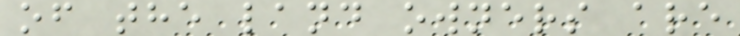of the land owners are
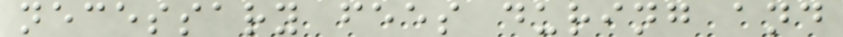necessary fees during and
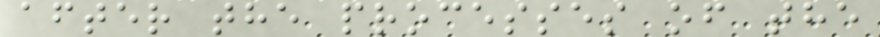after the processes of the
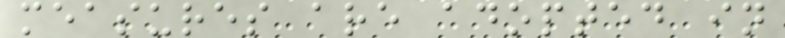measures are adopted in
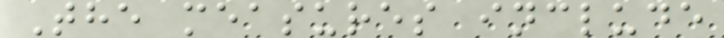The measures include
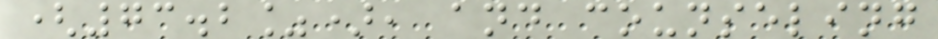(73.2%), and counseling
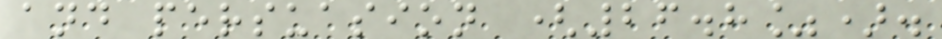and persuasion (26.8%).
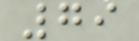79
